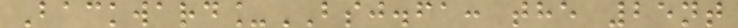Backward_BSJ.fa: the 25nt
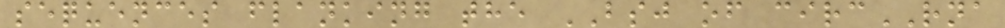sequences flanking the BSJ of circRNA
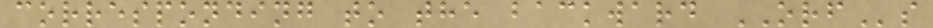corresponding to the backward ORFs
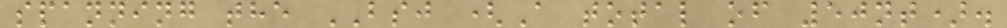spanning the BSJ (A total of 50nt).
